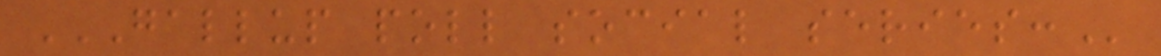GALLUP POLL SOCIAL SERIES:
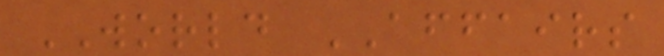WORLD AFFAIRS
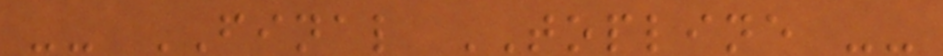-- FINAL TOPLINE --
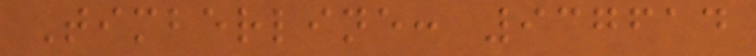Timberline: 937614
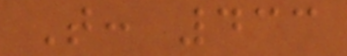T: 433
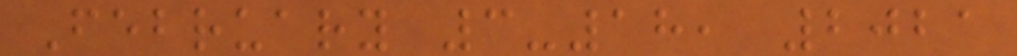February 3-18, 2021
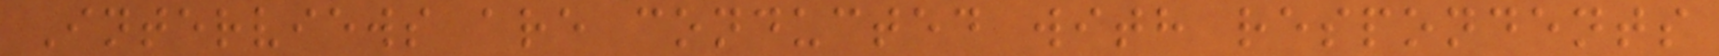Interviews are conducted with respondents
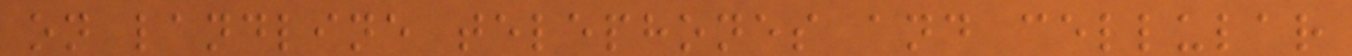on landline telephones and cellular
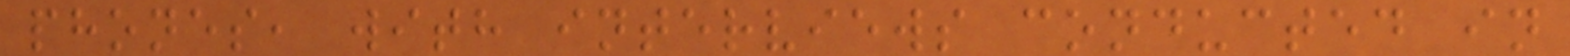phones, with interviews conducted in
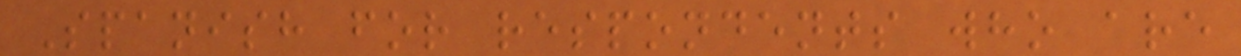Spanish for respondents who are
